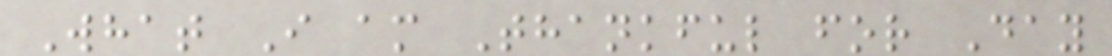What I am Thankful for Day
